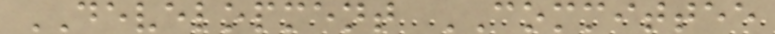DEVELOPMENT COMMITTEE
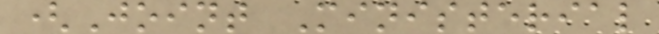(Joint Ministerial
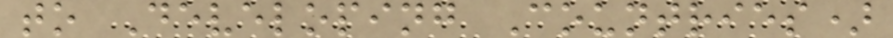to Developing Countries)
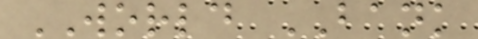WORLD BANK
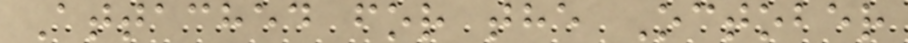Attached for the October
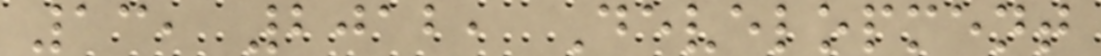13, 2012, Development
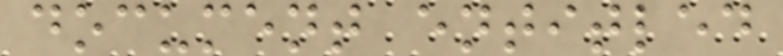document entitled
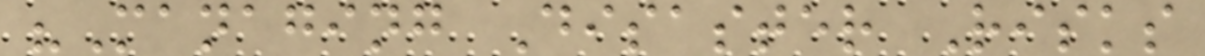"Managing Disaster Risks
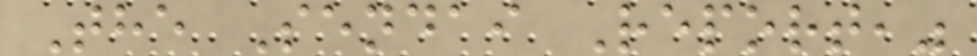The Sendai Report,"
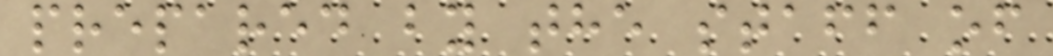prepared by the staff of
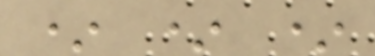* * *
